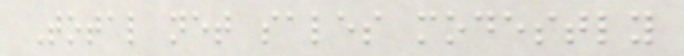Total net sales modestly
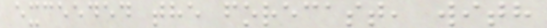exceeded the forecast, with
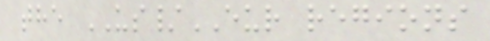the US/EUR regions
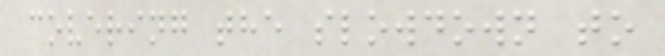covering the slowdown to
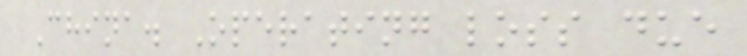China. Operating loss due
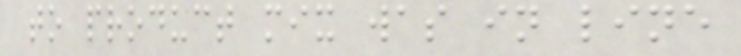to product mix was in line
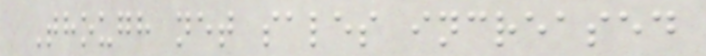Though net sales increased
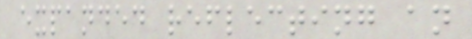expanded reflecting an
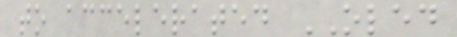to accelerated OLED
